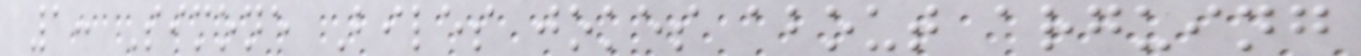1: Simone Biles jokes about arguing
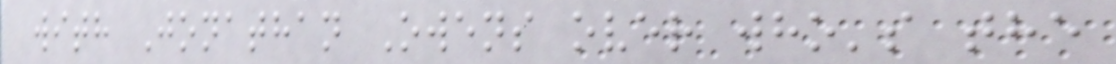with Jonathan Owens over who's the
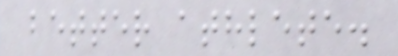better athlete.
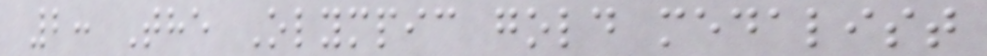2: The Olympic gold medalist
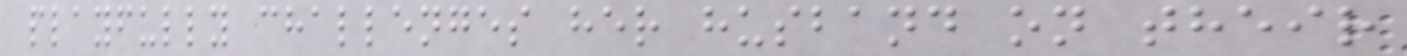playfully challenges her husband on their
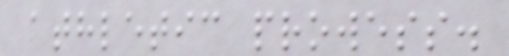athletic prowess.
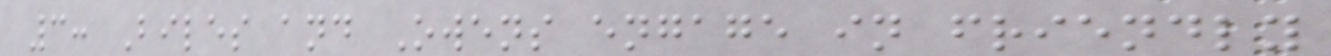3: Biles and Owens engage in friendly
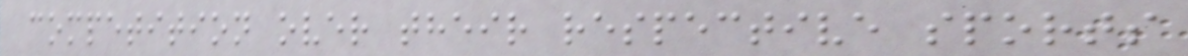competition over their respective sports
